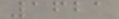1621
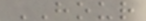HOUR
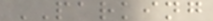PARKING
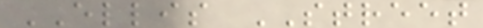ELLIS STREET
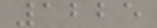1225
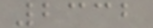2332
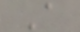A
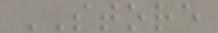STORE
